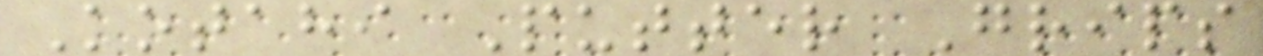Kotahi Putter Grips
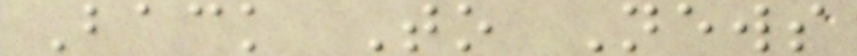Back To News
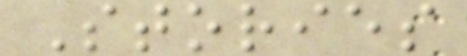Stories
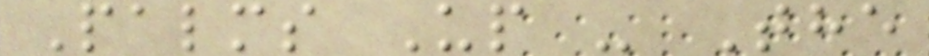Palms Up - The
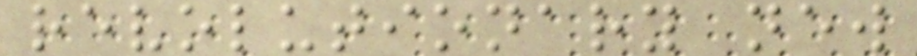revolutionary new
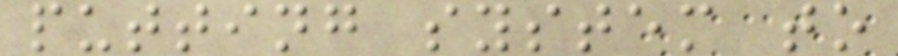putting system to
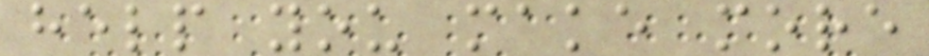help you make more
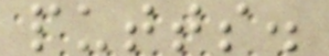putts.
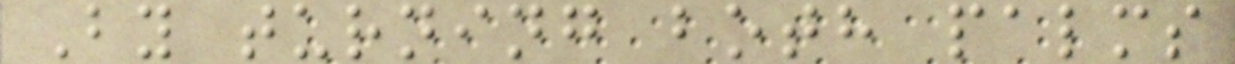By turning both palms
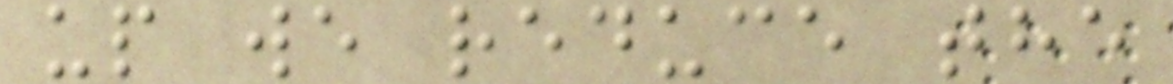up we reduce the
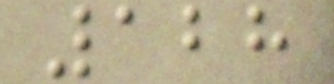128
